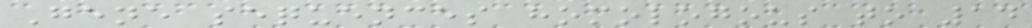Gene sequences homologous to 14
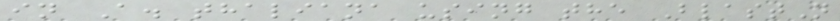in A. thaliana using the BlastN
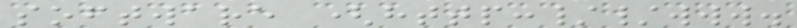software (http://www.
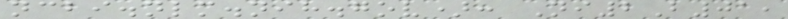ncbi.nlm.nih.gov): Ni2B01,
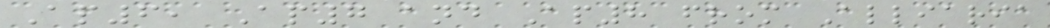Ap6, Ap7 and Ap8 from Alliaria
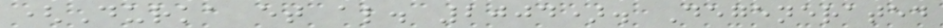(Durka et al. 2004). Degenerated
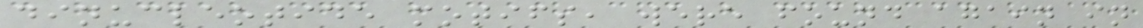dinucleotide motifs, were found again in
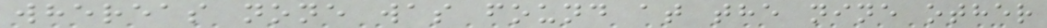whereas none was found at the nine other
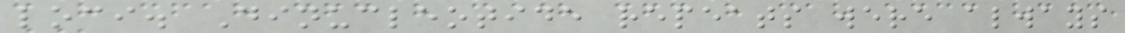loci. Dinucleotide repeats were always
